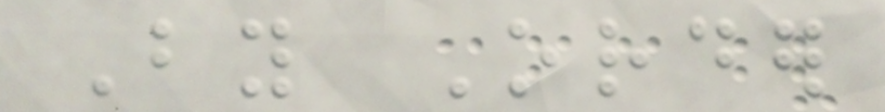By Order
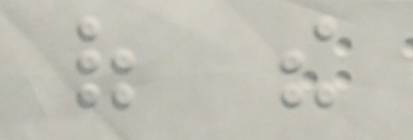of the
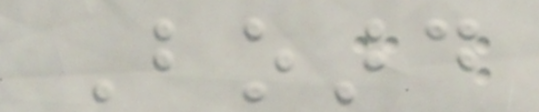Board
